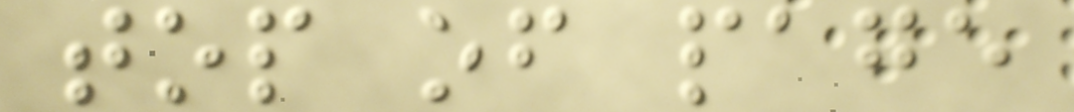top of page
